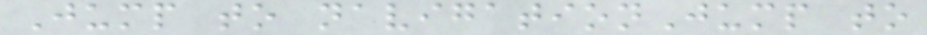Jump to navigationJump to
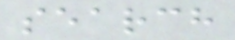search
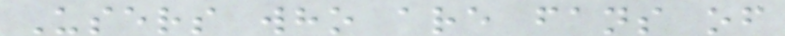Users who are fans of
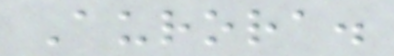Aurora.
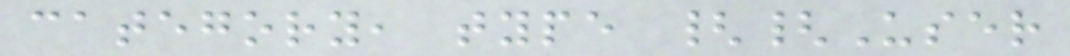category, type {{User
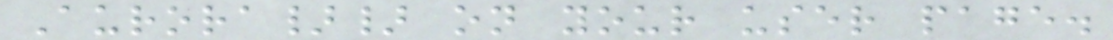Aurora}} on your user page.
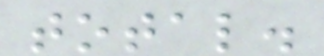total.
